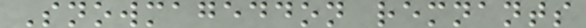Snowmageddon remnants
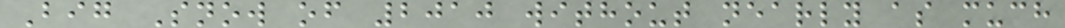Big Snow of 2010 without nearly as much
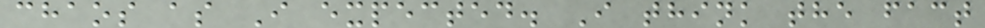chaos as I expected. I think the fact
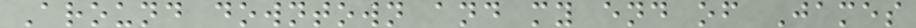Around downtown and my end of James
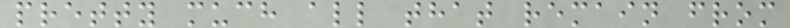pretty much all that remain from
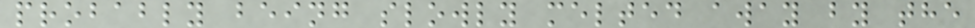probably being slowly melted away by the
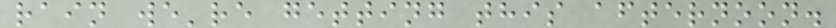rain we're getting this afternoon.
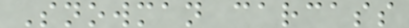Snowman carcass
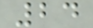24
